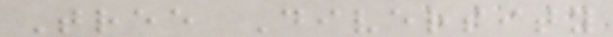Tree Diversity
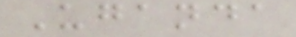Uganda
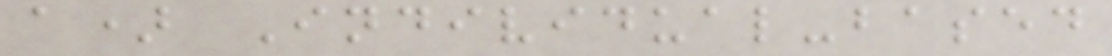a) Individual-based
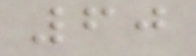60
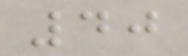40
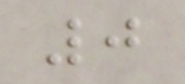0
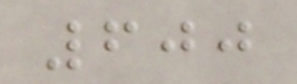600
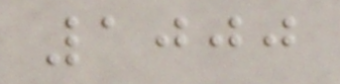1000
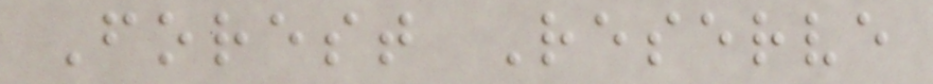Forest Reserve
